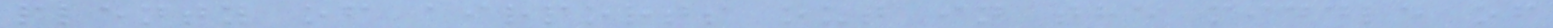plenty of airports out in the middle of
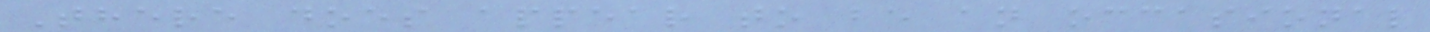There does appear to be an occasional
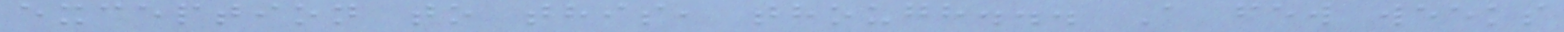exception to this, though... A few weeks
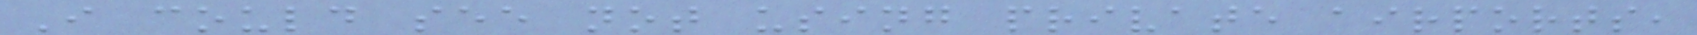I could see not using private airports,
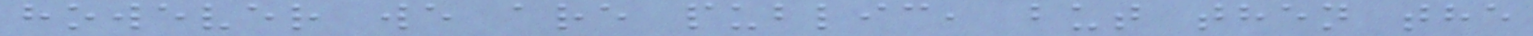however we are public, but then the
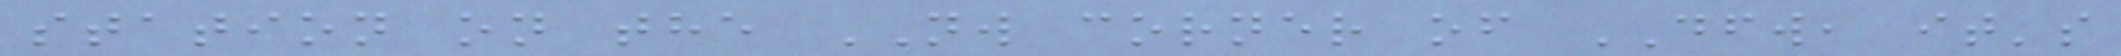station on the NW corner of DFW, it's
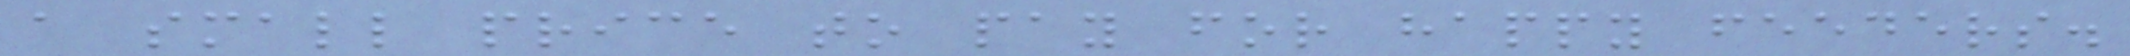a small price to pay for happy feeders.
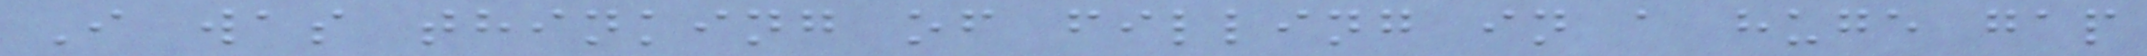I was thinking of filling in a huge gap
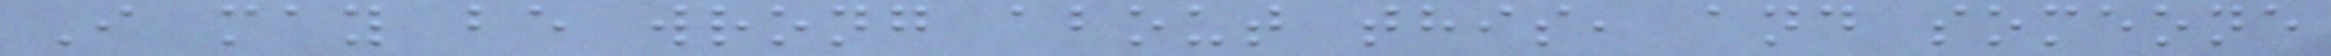I may be wrong about this, and someone
